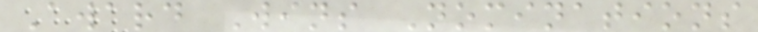Award Wins Nominations
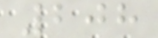208
